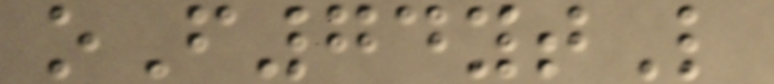oF74ytL
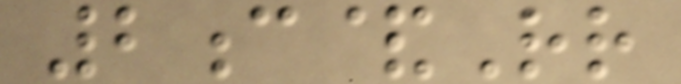2c&Rr
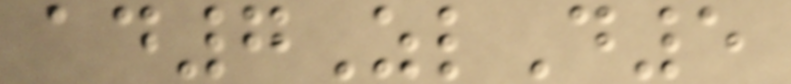ad7ZlD5
